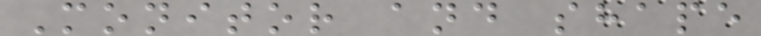Monitor and shape
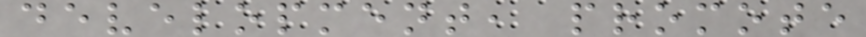development, promote
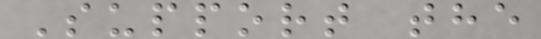Support the
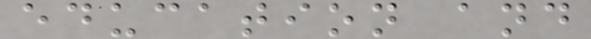education and
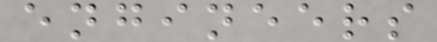engineers
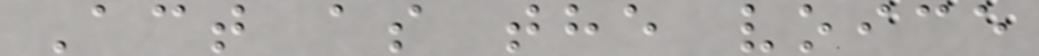Act as the voice
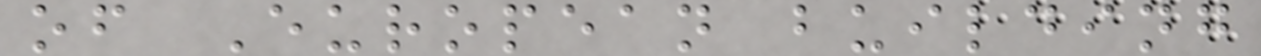of European building
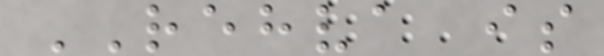REHVA is
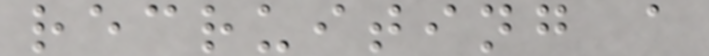recruiting a
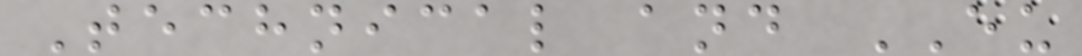Technical and EU
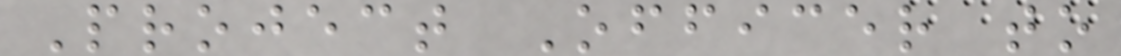Project Officer to
